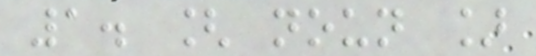1. [ noun ]
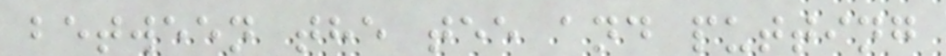between the tee and putting
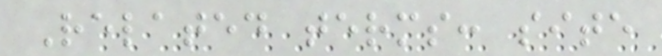Related terms: site
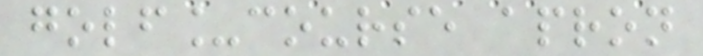golf_course apron
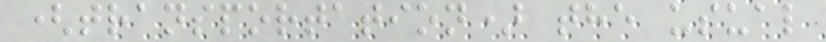(transportation) the usual
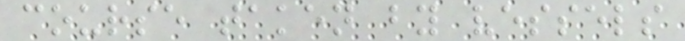course taken by vessels
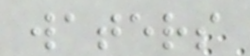waters
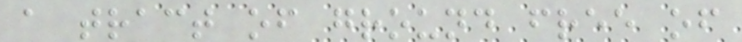a tract of ground free of
